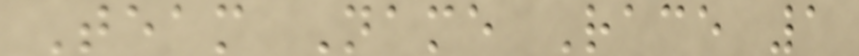Team Name Race 1
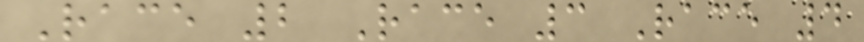Race 2 Race 3 Race 4
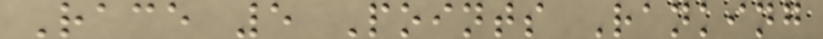Race 5 Points Ranking
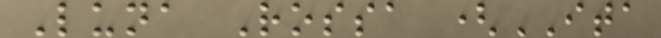Luna Rossa (ITA
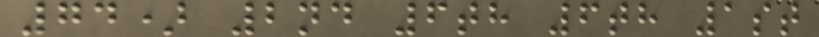74) 2nd 6th 6th 1st
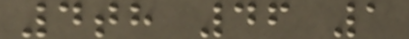4th 46 1
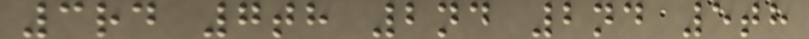3rd 7th 2nd 2nd 5th
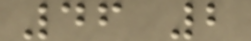46 2
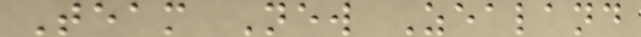Team New Zealand
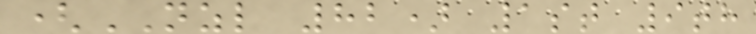(NZL 82) 1st 9th
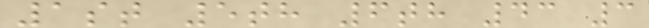1st 5th 6th 43 3
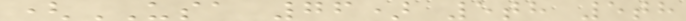(USA 76) 5th 5th
